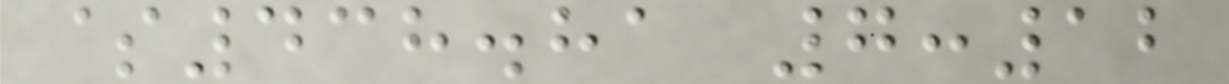$438.81 7:12
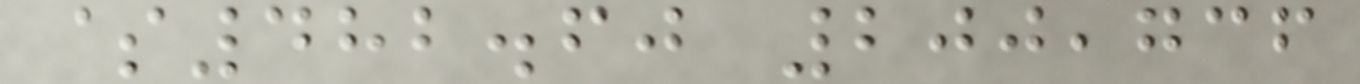$482.60 200,736
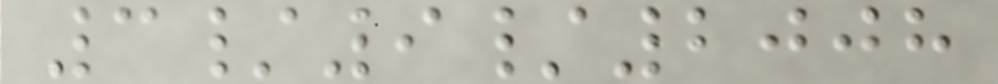3/9/2008
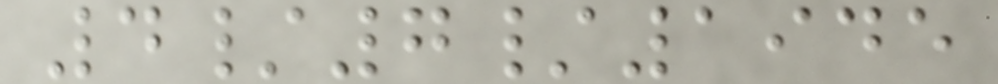4/7/1945
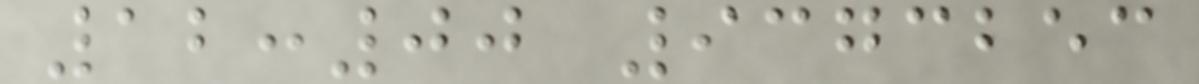12:00 9373253
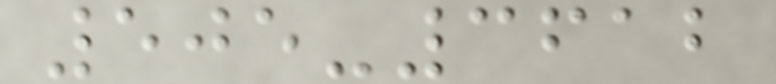505-3612
